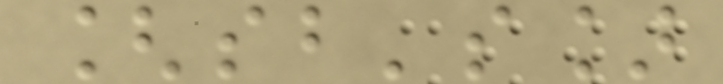[sb's]
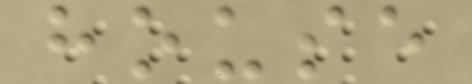house
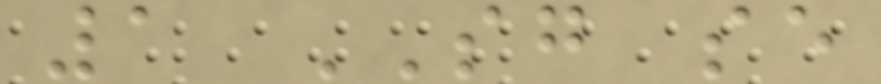1 SG se
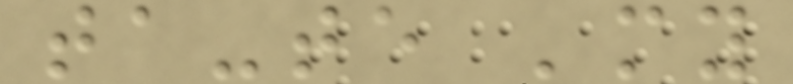ta-te 'my
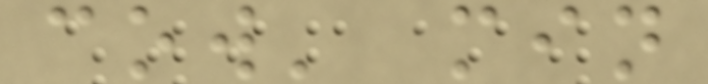cow' min
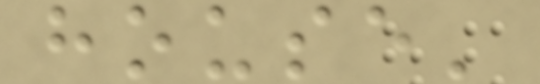house'
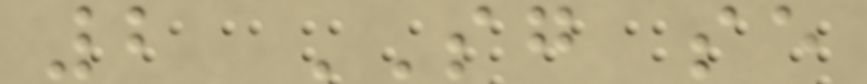2 SG se
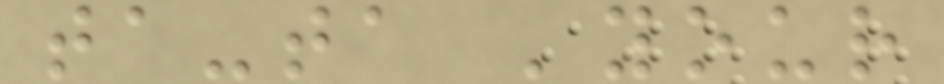ta-ta 'your
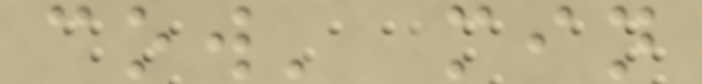cow' min
